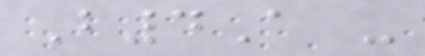B4A -
